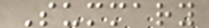Summary
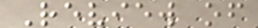Review of
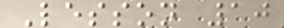Lesson 10
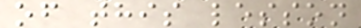of this lesson
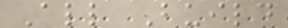All Build
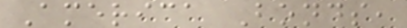America Bonds,
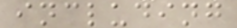including
